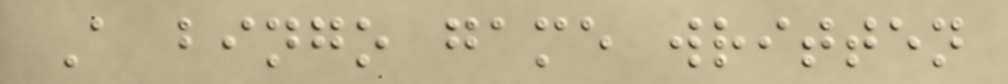A bingo game written
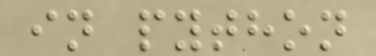in python
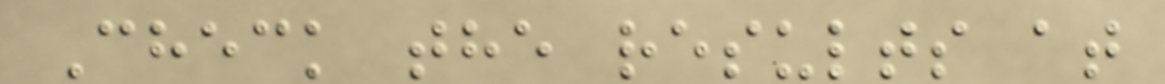Check the results at
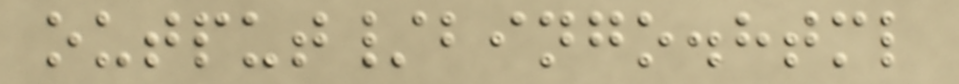output/bingo.html
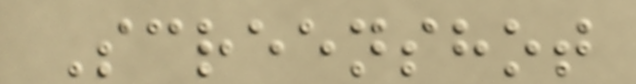Screenshot
